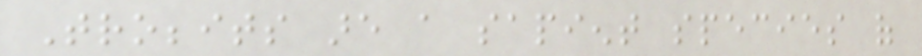Trobbits are a sapient species of
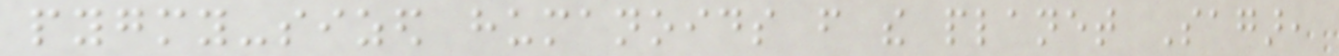pygmy-sized humanoids from the planet Sagar,
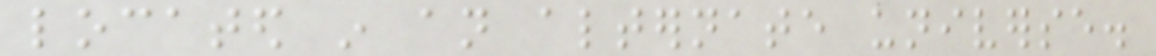located in an alternate universe.
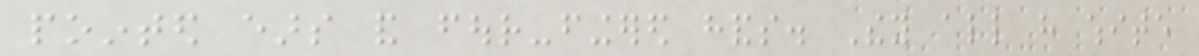pointed ears and four-fingered hands. They all have white
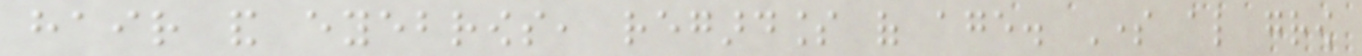hair and eyebrows, regardless of age. Some also grow
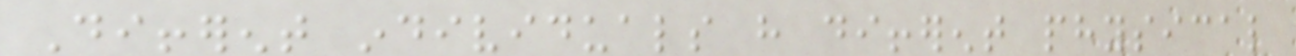Different individuals have different physical
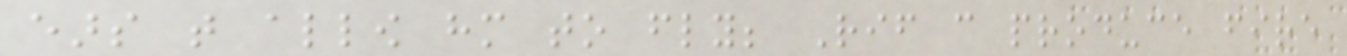ears that allow him to fly; Rif can produce fire
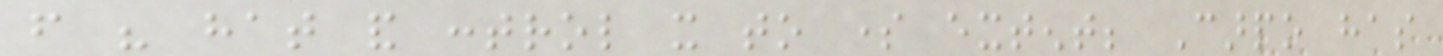from his hat and control it to some extent; Carpo has
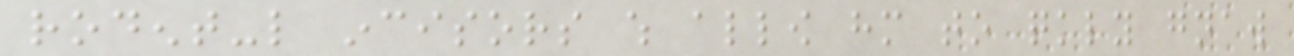rodent-like incisors which allow him to quickly gnaw
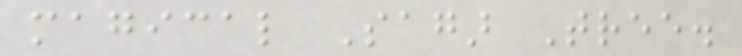magical Sagar Tree.
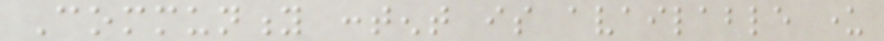Community content is available under
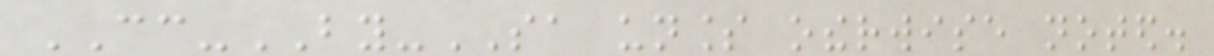CC-BY-SA unless otherwise noted.
